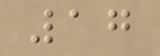17
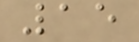15
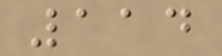114
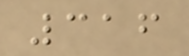316
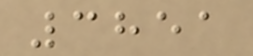3851
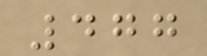477
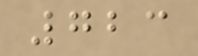723
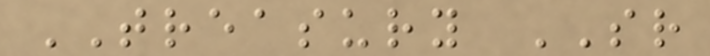TREASURY SR
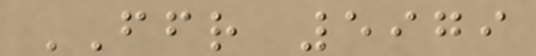FFR 5979
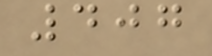407
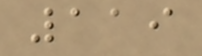119
